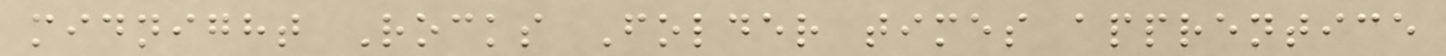midnight Rocks Folder times apprentice
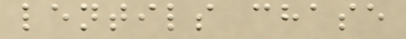lentils chase
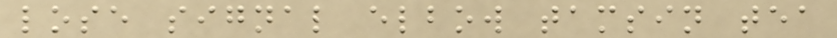lose signal elbow tamsin tea
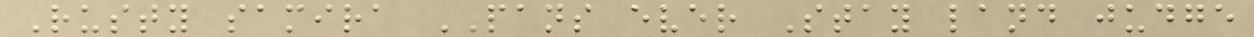Rusty samira PANS ever Stay land judge
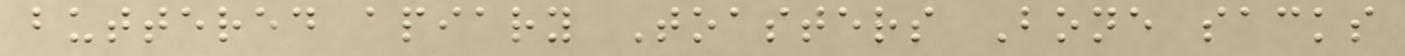buttered apiary Toasters Bone sacks
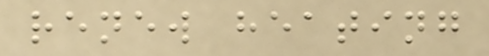renew heating
